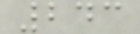243
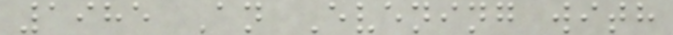1985 An Evening with
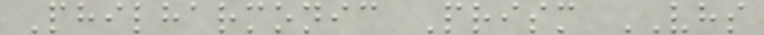Philharmonic Prism VHS
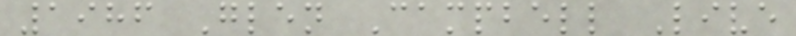1986 Glen Campbell Live
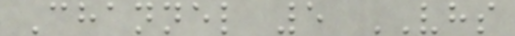Channel 5 VHS
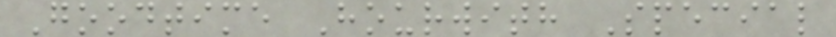Goodtime Hourwith Special
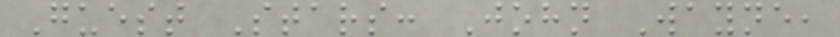Guest Stars: John Wayne,
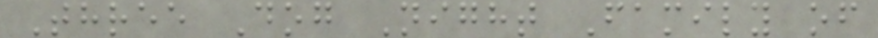Three Dog Night Family of
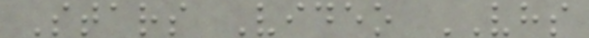Stars Video VHS
